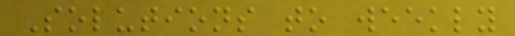Solutions to weekly
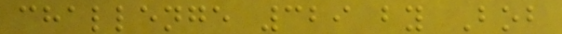challenge 329 by Bob
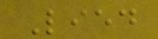Lied
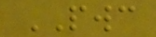PWC
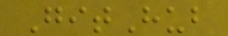GitHub
